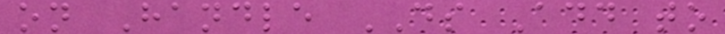on Handle DS Add to
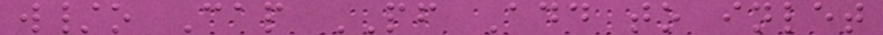w/o Cap PF Add to inlet
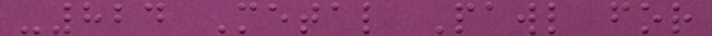-824 Metal Pawl for
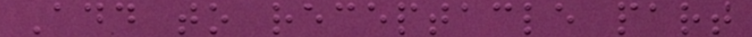Add to receptacle part
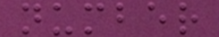number
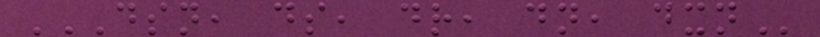DSN, DS, DR, DN, DXN
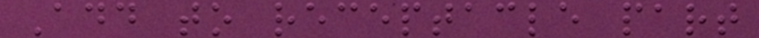Add to receptacle part
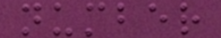number
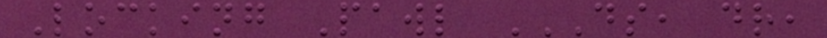Locking Pawl DS, DR,
